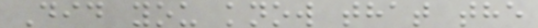Did you know that the
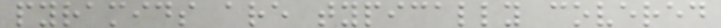pyramids are typically covered
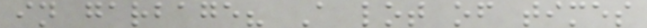in garbage? A lot of times
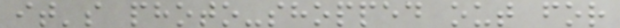it's photo-shopped out for
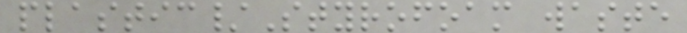plastic/Styrofoam waste
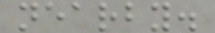nearby.
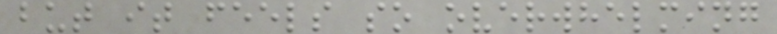but it feels so overwhelming
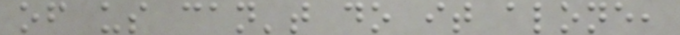of us can't do it alone,
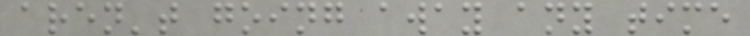aren't going away any time
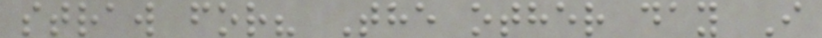straw for? The other day I
